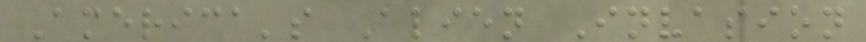America's Alien Invasion
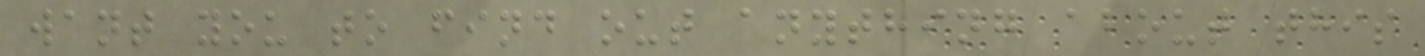want you to find out anything about this
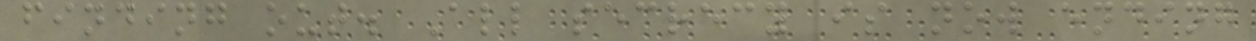finding out. All secrecy is now ending
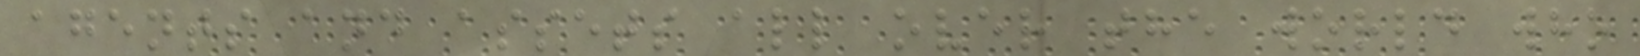agents and assets all over the world who
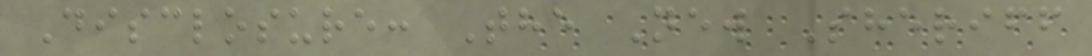Disclosure: The New Sheriff
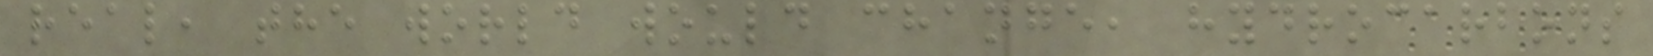real, the world would change, hydrocarbons
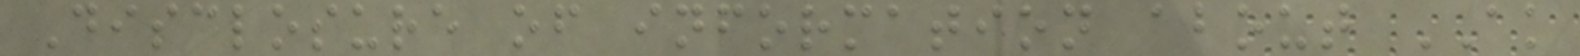Disclosure of information about AK
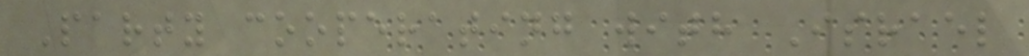Party cooperating with Israel
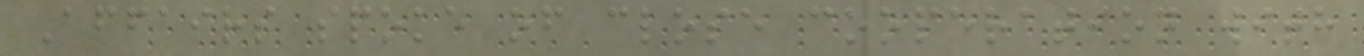Affairs spoke of close cooperation with
